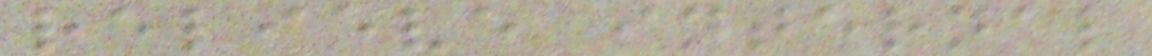relieve internal
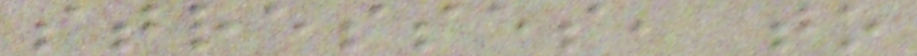stresses, to
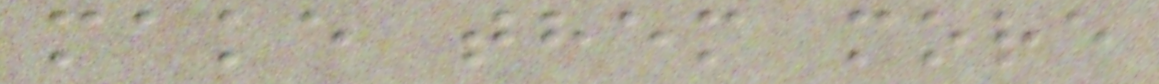make them more
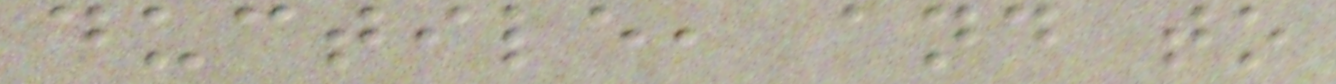ductile, and to
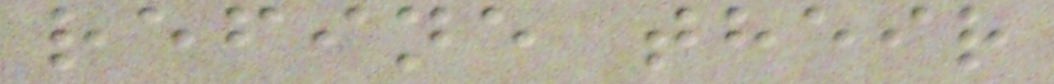refine their
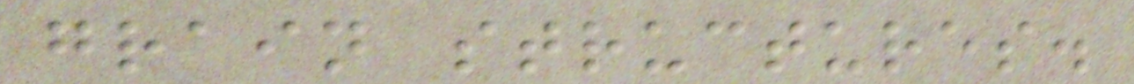grain structures.
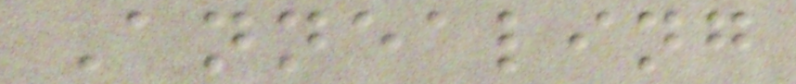Annealing
